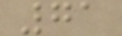71
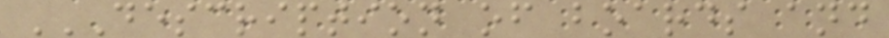DESCRIPTION OF BOARDS AND
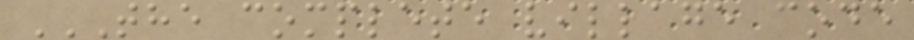THE COMPLETE VILLAGE CODE
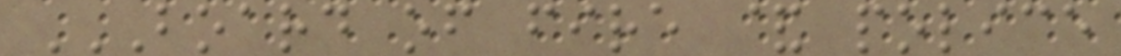BOARD OF FIRE & POLICE
